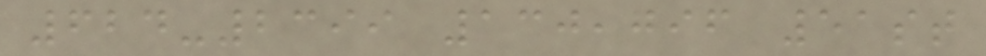624-2399 130,796 51st
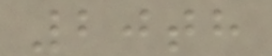20th
